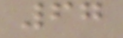67
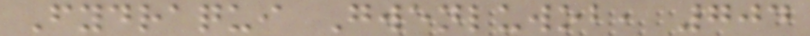Fydraqui Gwenluwob, 704
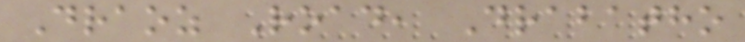Draoz Road, Drabatho
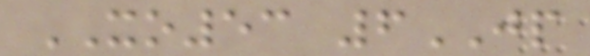XO53 6JP
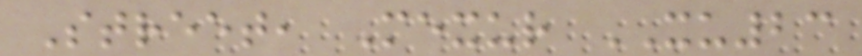Street, Mexur XU23
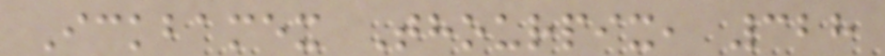Ickbamex Thourpix, 328
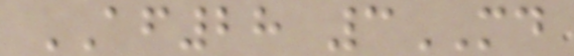AF28 3MD
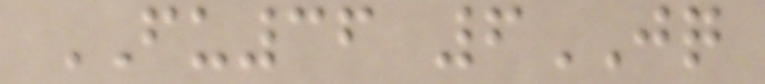FU36 6JQ
